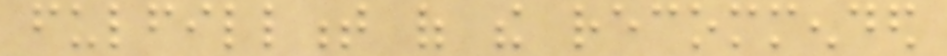fulfillment of the recommended
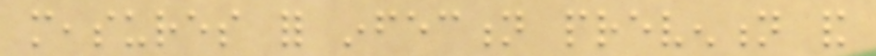measures for infection prevention and
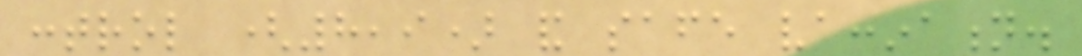control (8,9) and safe vaccination.
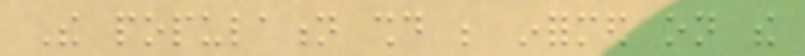The population should be informed on the
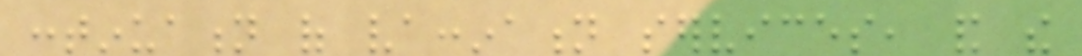continuation of vaccination services, and the
